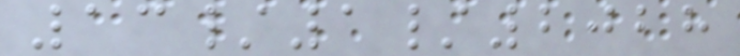13/1/2028
